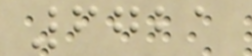6721
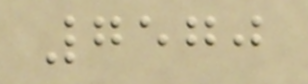7570
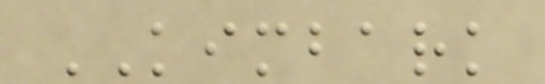KIMBARK
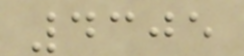4305
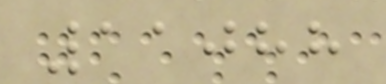11088
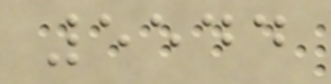5544
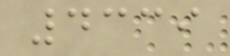4339
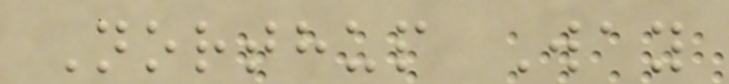Northup Way
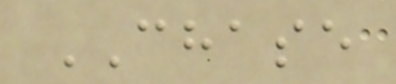CHASE
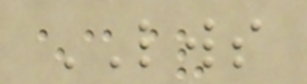LWS
